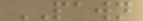PAWN
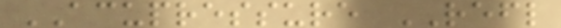ACUPRESSURE REFL
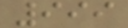999
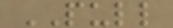PULL
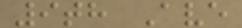9th Ave
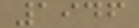1946
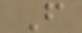F
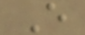E
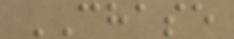CHASE
